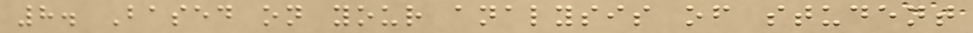8. Based on your analysis of student
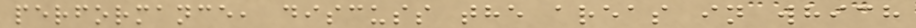performance, discuss the areas in which
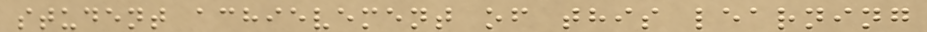student achievement of this learning
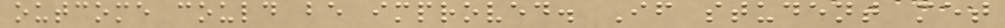outcome could be improved. If student met
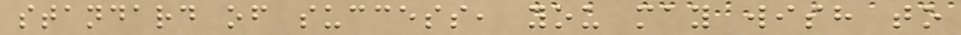standard of success, you may wish to
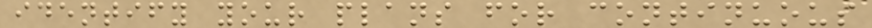identify your plans for continuous
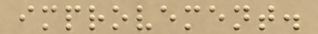improvement.
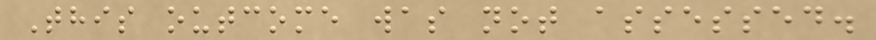This outcome was not assessed.
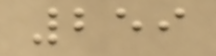259
